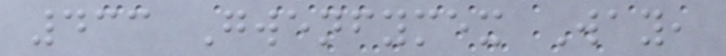433 Gwenfymex Way,
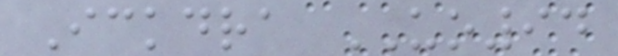Ickdra UO94
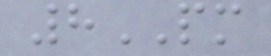8PM
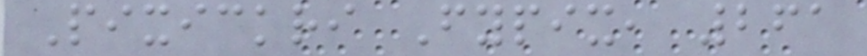Pixickri Fypix, 261
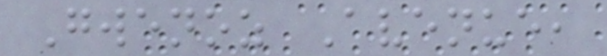Gwenoz Avenue,
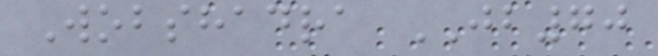Wobshadra JB70
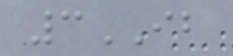3IB
